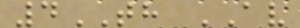4TH AV
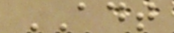ADT
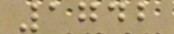1742
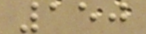150
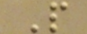P
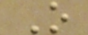O
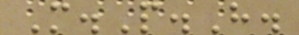M.P.H.
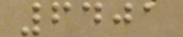6401
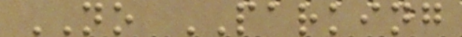NO PARKING
